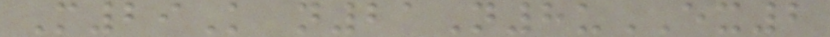M29K n21N8uEX2
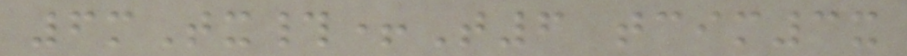6mTx#+T6 tcim3x
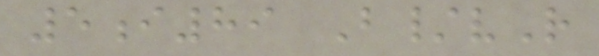5i89 B/vR
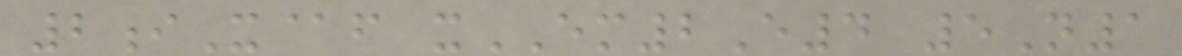2iX@f xEM2E4 5N1
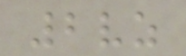2vz
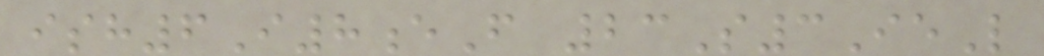ish6I8eF 23S3IeL
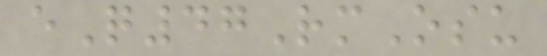eQ47RmOsu
